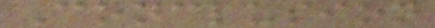Conclusion
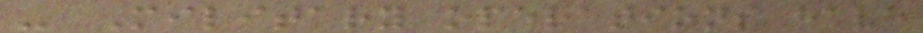- Military operations have
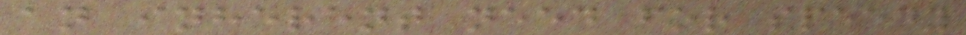an inherent need for speedy
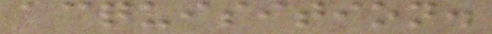acquisition.
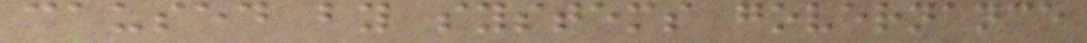caused by systems governance
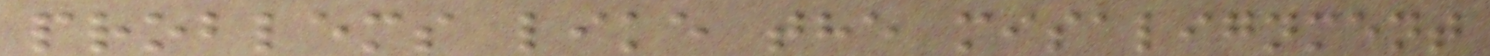problems like the misalignment
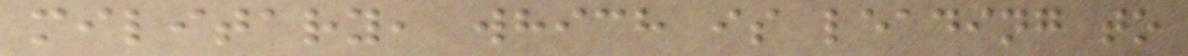military, which is leading to
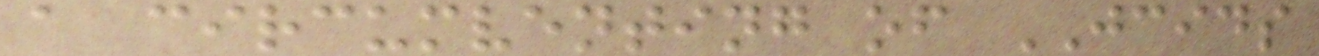a circumventing of JCIDS
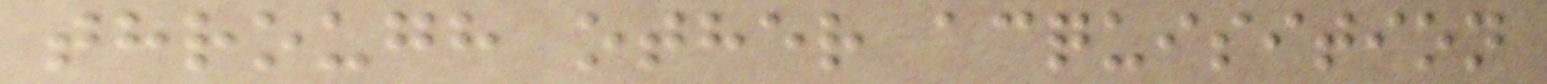through other acquisition
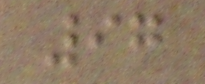97
